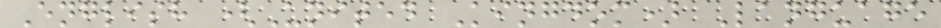English (United Kingdom) Language
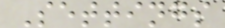Settings
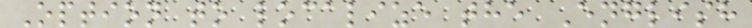Option to localize the English
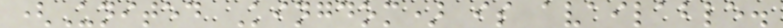(United Kingdom) is available.
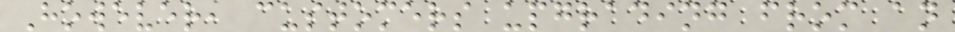However, customers upgrading from an
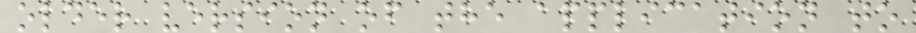older version of the application to
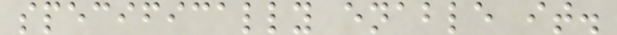specifically enable it.
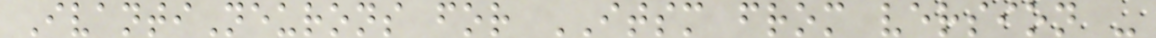IvantiNeurons for ITSM from version -
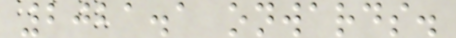2021.1 onwards.
